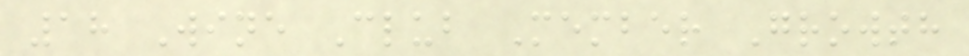18 Wine Club Member Growth
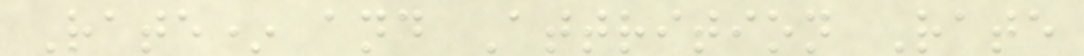Rate* and Attrition Rate
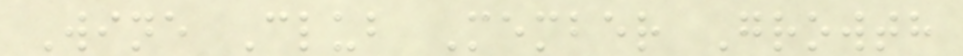Wine Club Member Growth
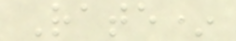Rate*
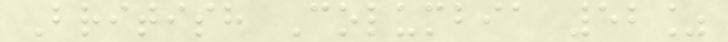British Columbia 52%
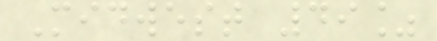Midwest 49%
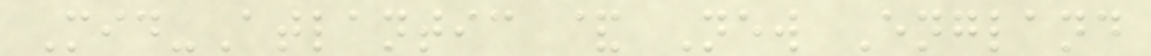Mid-Atlantic & New England
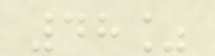48%
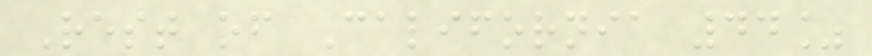Rest of California 44%
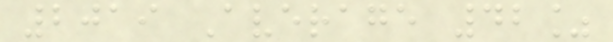2019 Average 42%
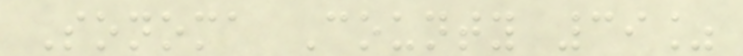Sonoma County 39%
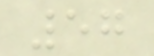57
